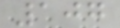107
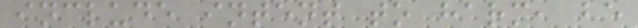include intent to harm, be
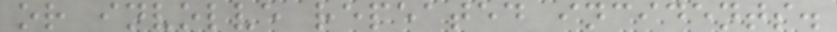or involve repeated incidents.
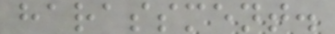harassment.
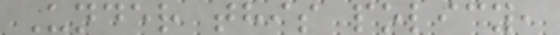Under this policy,
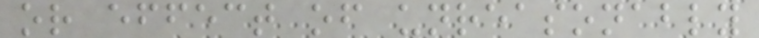or effect of unreasonably
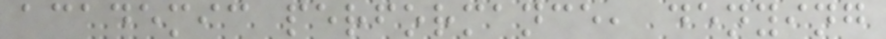academic performance, denying
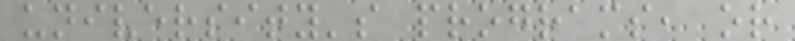university's programs, or
